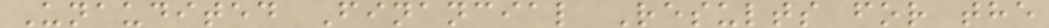Unaudited Financial Results for the
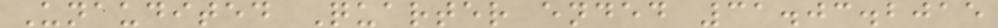Unaudited Quarter ended 31.03.2015
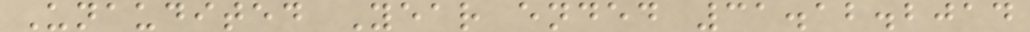Unaudited Year ended 31.12.2014
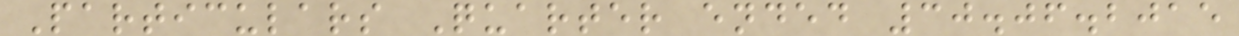Particulars Quarter ended 30.06.2015
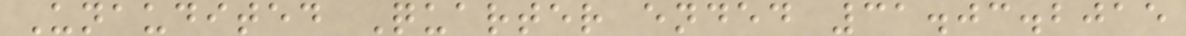Unaudited Quarter ended 31.03.2015
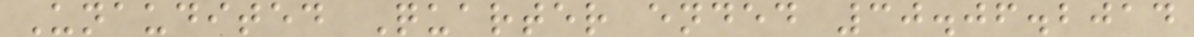Unaudited Quarter ended 30.06.2014
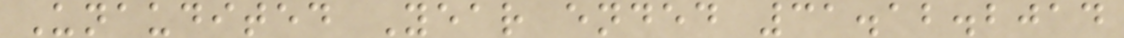Unaudited Year ended 31.12.2014
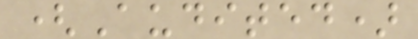(Audited)
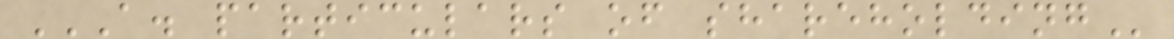A. PARTICULARS OF SHAREHOLDING
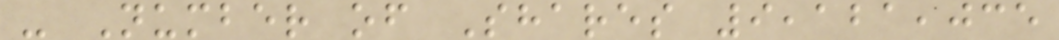- Number of Shares 9,121,035
